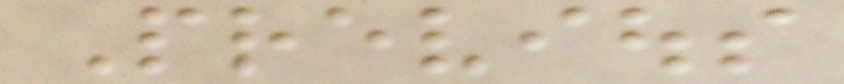Previous
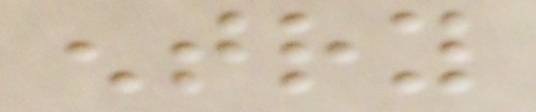entry
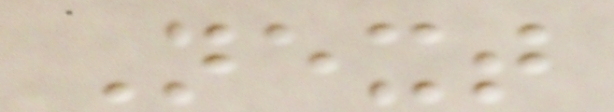Next
